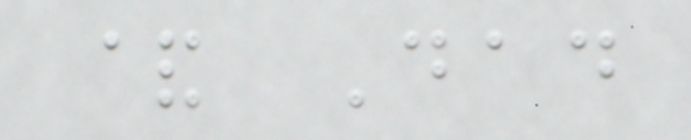& Dad
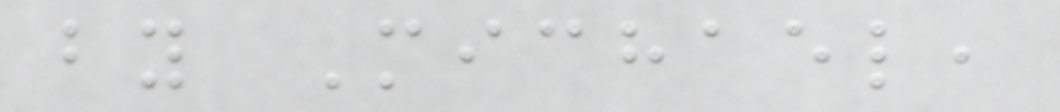by Michael,
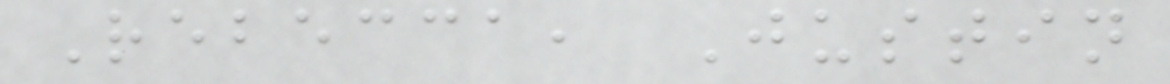Rebecca, Justin
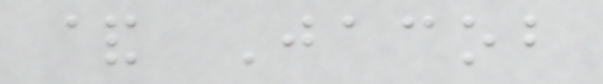& Jacob
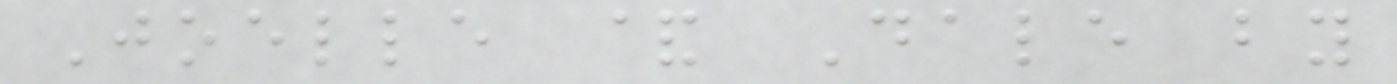Joelle & Dale by
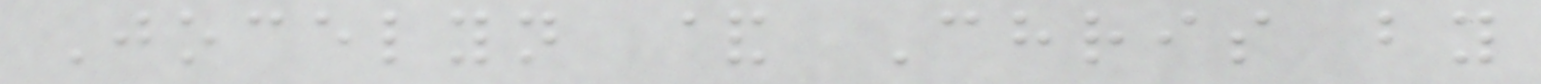Jocelyn & Chris by
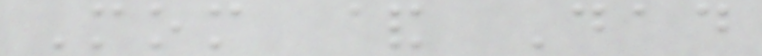Mom & Dad
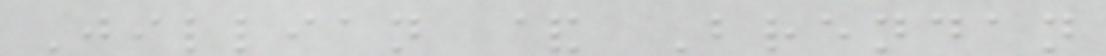Jillian & Brendan
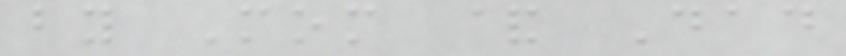by Mom & Dad
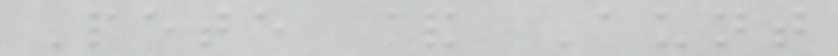Pete & Aunt
